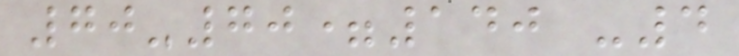70-70=140 -4
